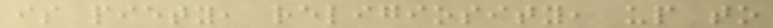is piety, religiosity, up to
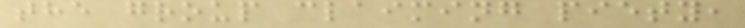the group claiming piety,
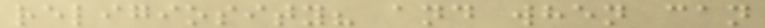religiosity? and when can
